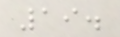19.
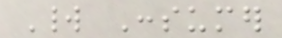World Consumer
